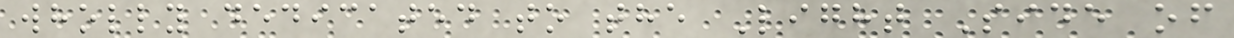wholly dedicated to the Light Side of
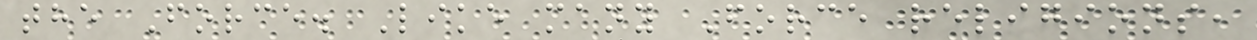the Force. Like many Force religions,
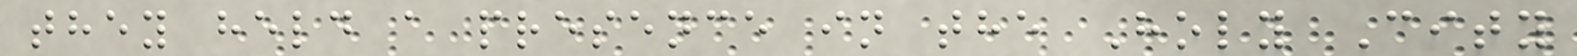they held a presence in the Holy City
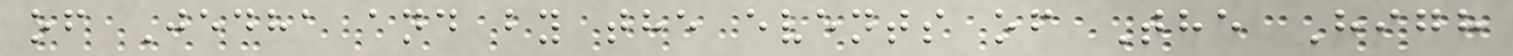of Jedha and by the events of The High
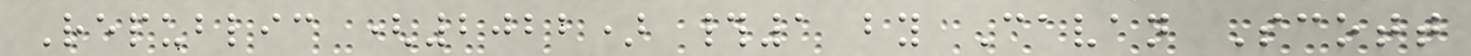Republic (2022) #1 by Cavan Scott
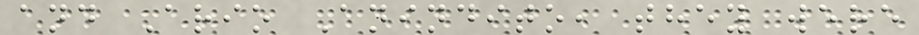and Ario Anindito, they were
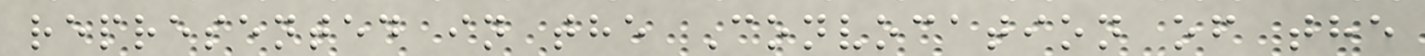represented in the Convocation of the
